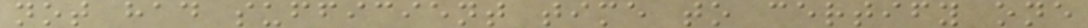not had sufficient time to certify one
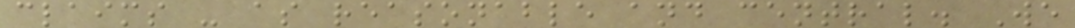claims - as reasonable and central. We
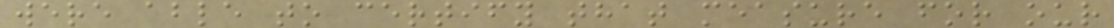were able to certify that measure for our
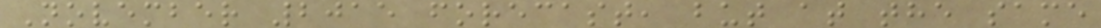November 2015 forecast, but at the same
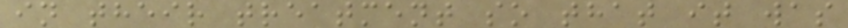in their treatment so that it was
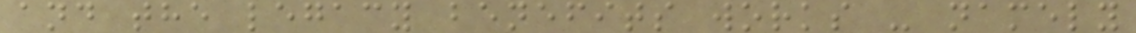and the legacy benefits works - namely
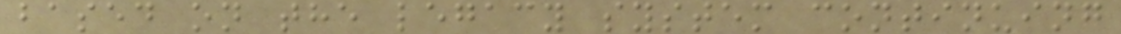based on the legacy system continuing
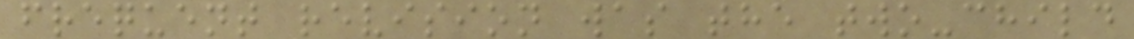frequent revision was the two-child
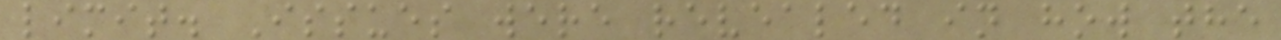limit. Issues were revealed in how the
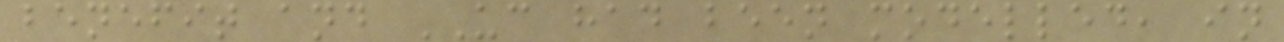benefit and UC had been modelled, in
